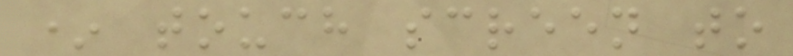* touch screen to
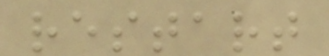restart
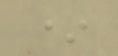*
